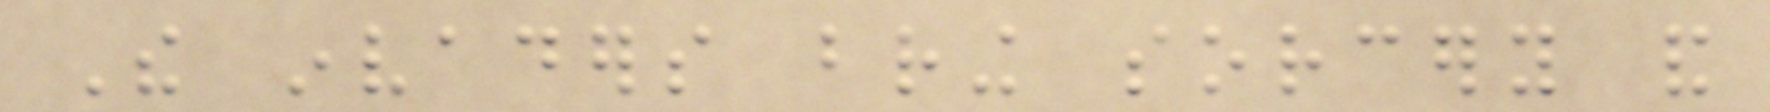The invaders bring sorcery and
